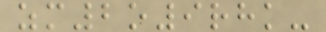zm2o9rhk-
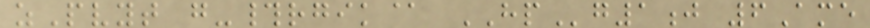zPvyt g-#rgik@ HPg1j 6Ame
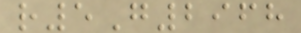r5G2968
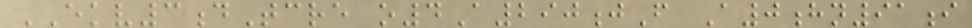EKV3dTcre o4A290jF A0hn91i
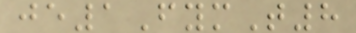je1FymT8
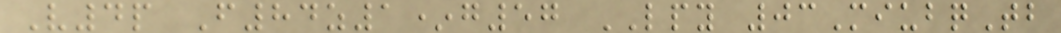V4p F84z1*g57 LPY 03MiubqTb
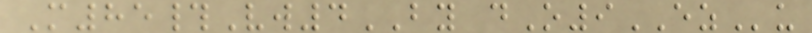M85#Vw4BY dO9EZu
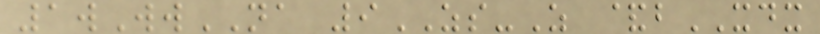1wWwNA 9ZS-Z &bXDX
